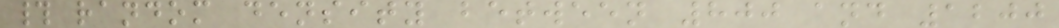# random density between 800 and 1200
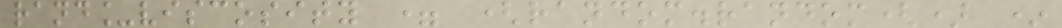rand_viscosity = (random.random() *
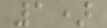1)
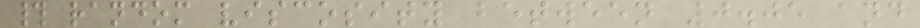# random viscosity between 0.05 and
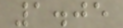1.05
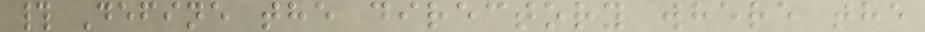# Define the directory where the
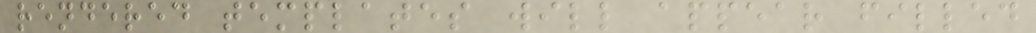rendered templates will appear filled
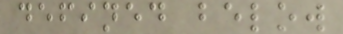defined below
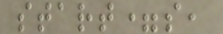start=s,
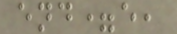end=e,
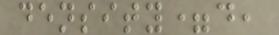density=d,
